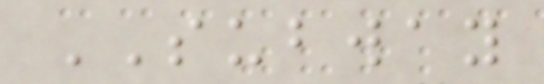SUBWAY
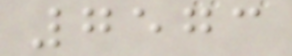7573
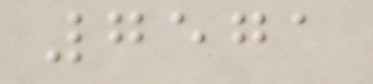7571
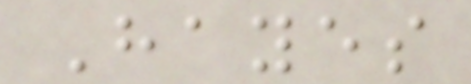Hayes
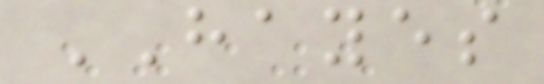HAYES
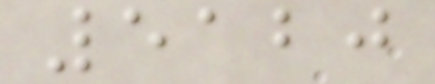5120
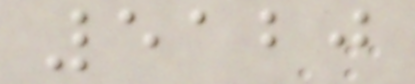5120
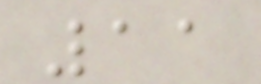11
